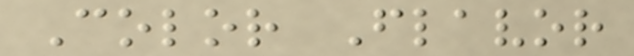Color Flavor
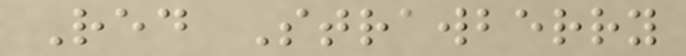Red Strawberry
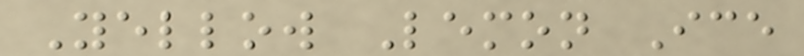Yellow Lemon Ice
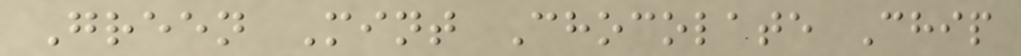Green Mint Chocolate Chip
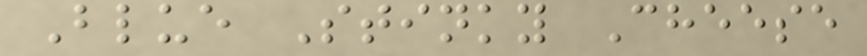Blue Stinky Cheese
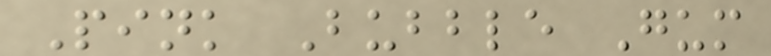Pink Bubble Gum
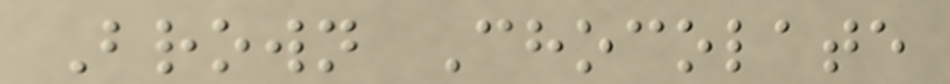Brown Chocolate
